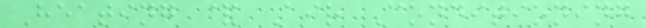Heating & Air Conditioning
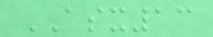ASX13
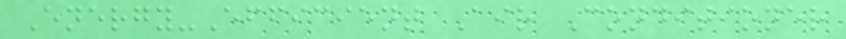Energy-Efficient Air Conditioner
